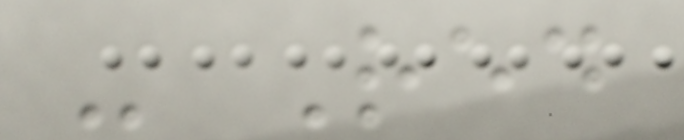- Red
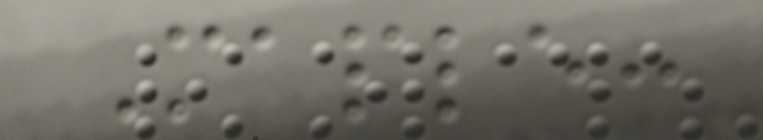Maple:
